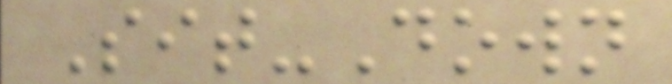Sit-Down
